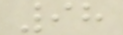98
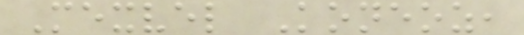Mexvel Koneoz,
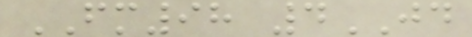FM98 4JD
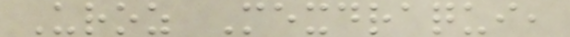Uroz Mexdraqui,
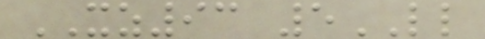XZ93 5LL
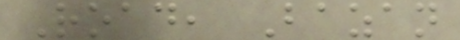Road, Bazan
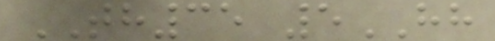TH35 5HH
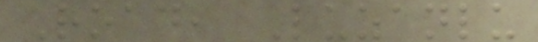Road, Luzanlu
